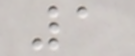1
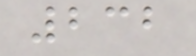232
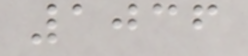1036
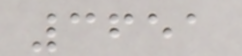3651
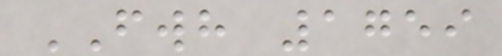FWH 1759
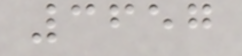3657
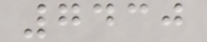7430
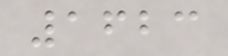1623
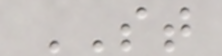ST
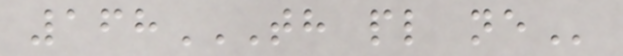168TH PL NE
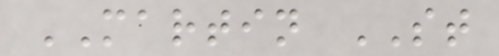MARTIN ST
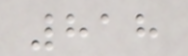818
